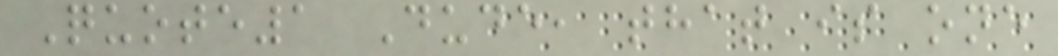Quote1 Dude, that is one
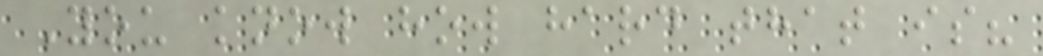You know how hard that is?
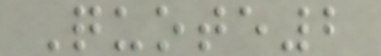Quote2
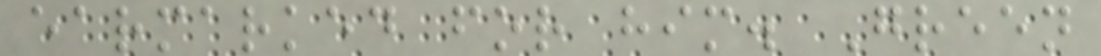earmarked for him. Green
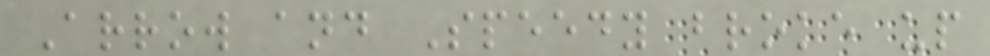Arrow and Speedy broke up
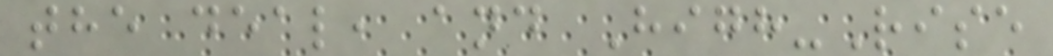the deal, and High-Rise
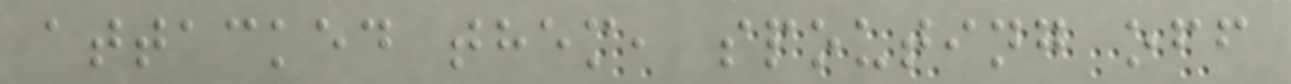attacked them, spouting off
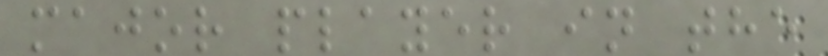major player in the
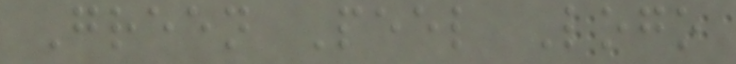Green Peel Logo
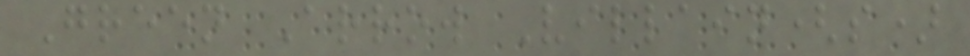Green Arrow Villain(s)
